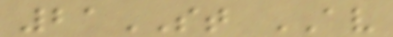21ST AV
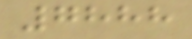7888
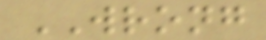WRONG
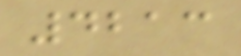4213
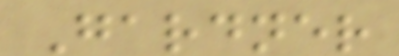Gardner
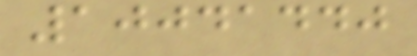10041440
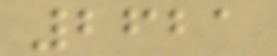2621
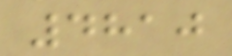4810
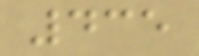435
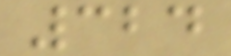324
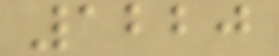1220
